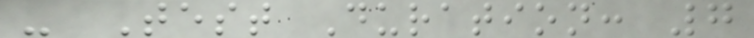- Test Duration: 7
